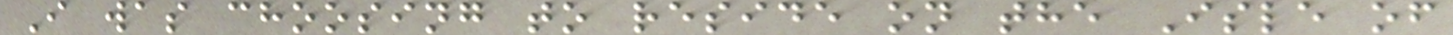I was choosing to reside on the Isle of
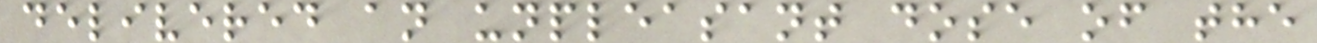delivered an unpleasant dose of the
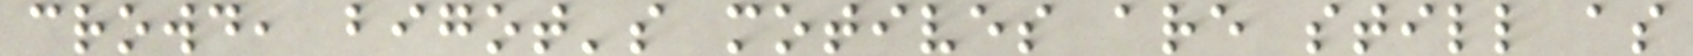crowd, bigot's motives are still as
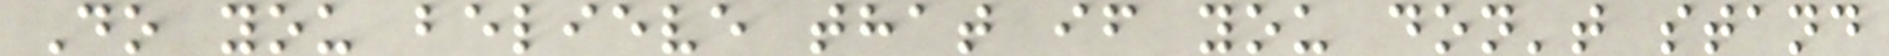Do you believe that if you don't stand
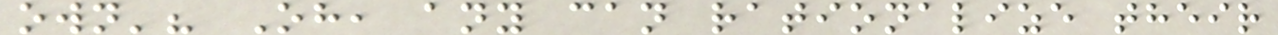own'? Oh, any can rationalize their
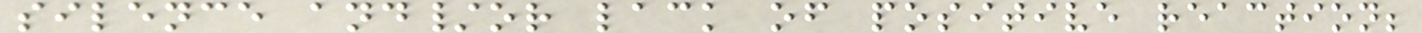silence and/or lack of positive reaction;
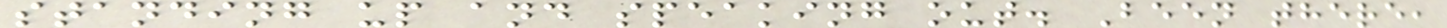standing up and speaking out. Been there,
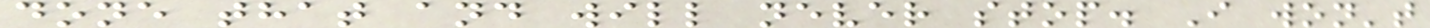done that and will never stop. I won't
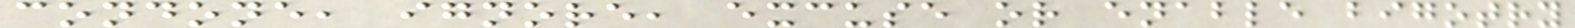condone, ignore, excuse or enable bigotry
